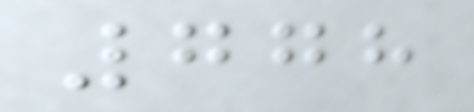778
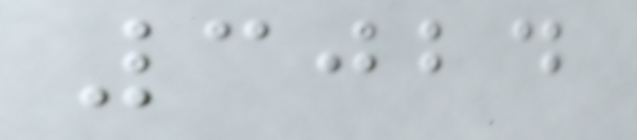3024
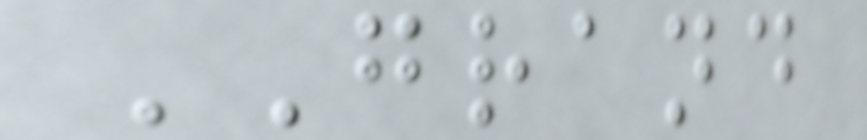GRAND
